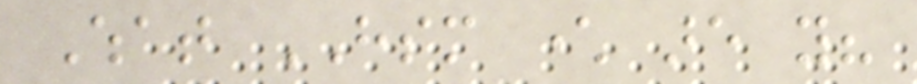What HSM character are you?
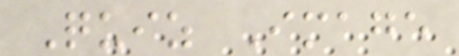Quiz Image
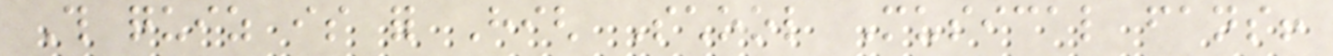This quiz is for High School Musical fans!
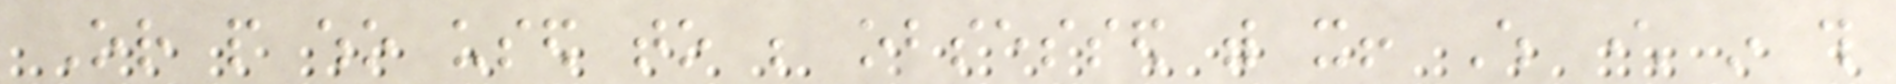Or people who used to be obsessed with it! Which character in this
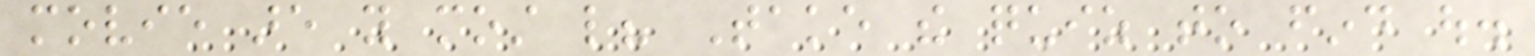movie are you most like? Take the quiz to find out.
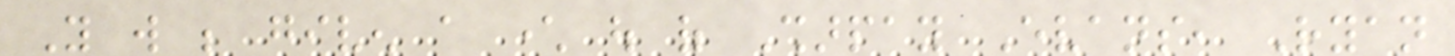You will be given a character out of Sharpay Evans, Ryan
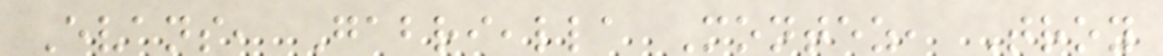Evans, Gabriealla Montez, Troy
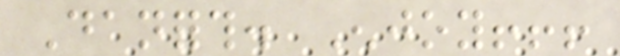Danforth. Enjoy!!!
